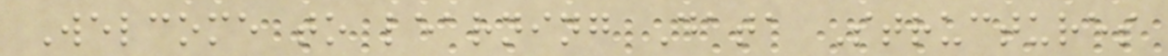Welcome to learning Data Structures
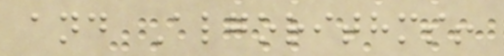and Algorithms!
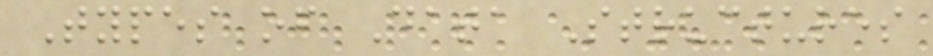Types of Data Structures
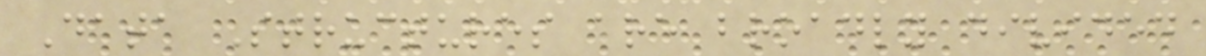Data Structures are broadly divided
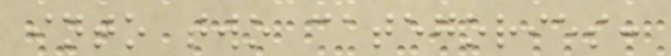into two categories:
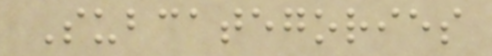Subcategories
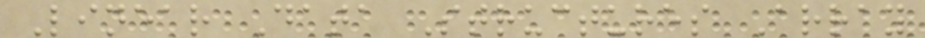Linear Data Structures Array
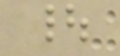|
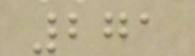271
